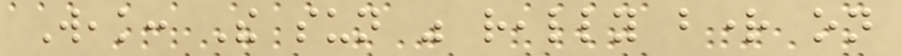Weak: The sun was really bright on
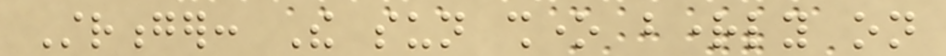Stronger: The sun shone brightly on
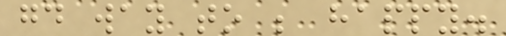good way to be happy.
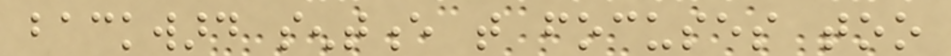backward sentence that focuses too
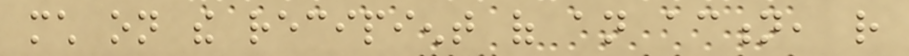much on the recipient of an action, rather
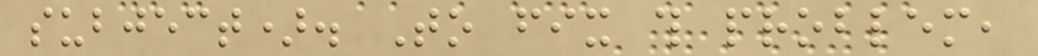subject). To fix this problem,
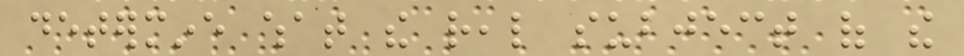determine what the real subject of the
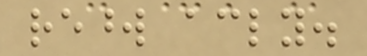reword accordingly.
